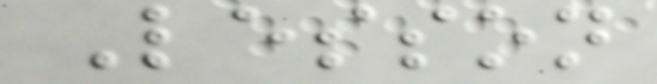Lesson
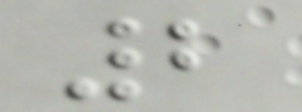2
